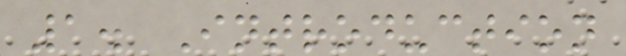1. Introduction
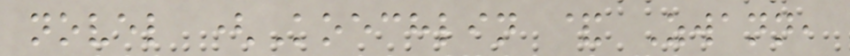novel (Koechlin & Zwann,
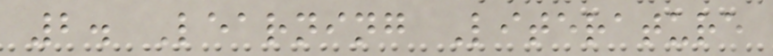2. Learning Literature
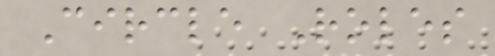Circle Roles
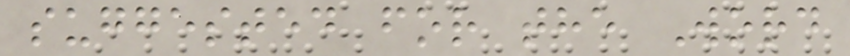suggested for the Word
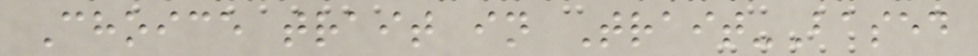Choice trait in Trait-Based
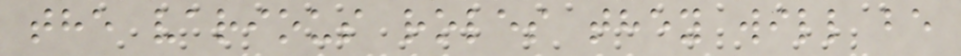the various roles they will be
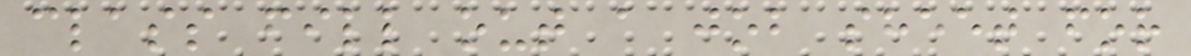class fill out a job sheet for
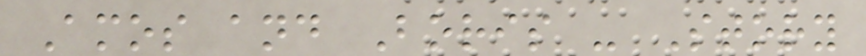Amos and Boris - Story
